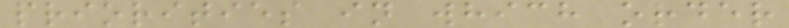priorities in which order
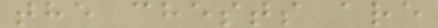the chests are
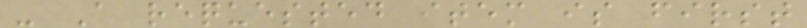- A requested item is first
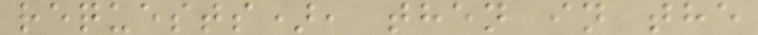requests), then in the
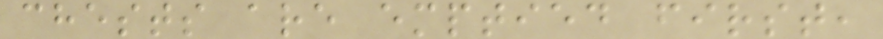chests are emptied first,
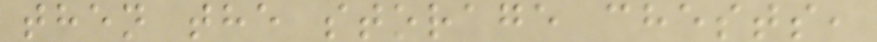then the storage chests,
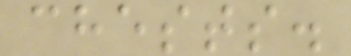chests.
